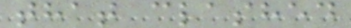that clashed
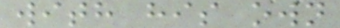with his own
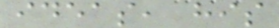ideas, his
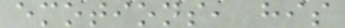emotions, his
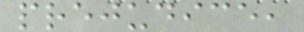prejudice,
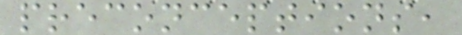preconceptions,
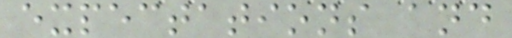expectations and
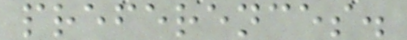preferences.
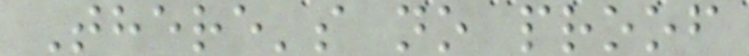There's no proof
